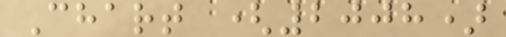Chart (2008)
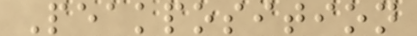Peakposition
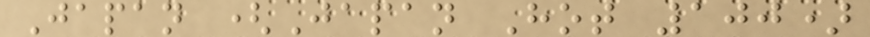Japan (Japan Hot 100)
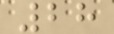28
